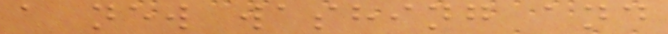a new washing and
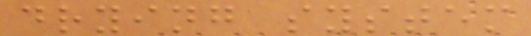drying system
